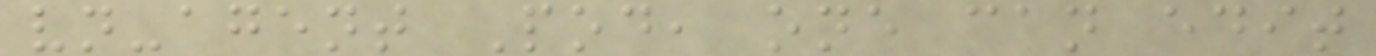vn-agent Pod, one can edit
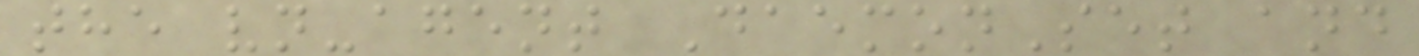the vn-agent DaemonSet and
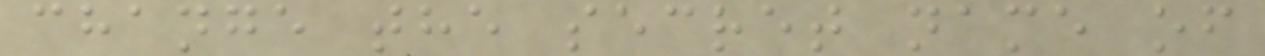change the secret name of
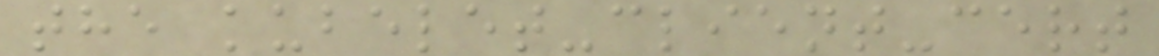the kubelet-client-cert
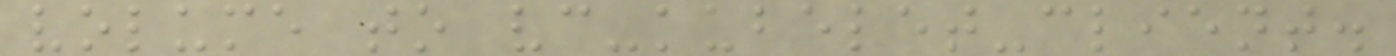volume to vc-kubelet-client.
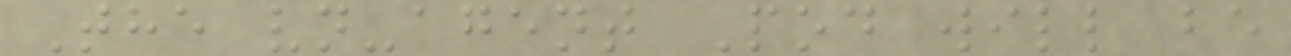The vn-agent Pod will be
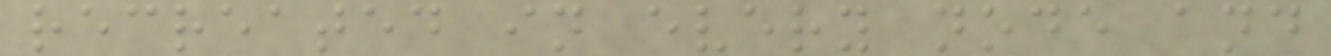recreated in every node and
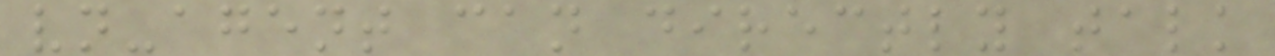vn-agent can directly talk
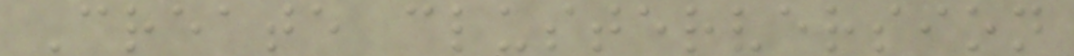Create clusterversion
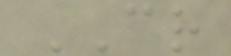CR
